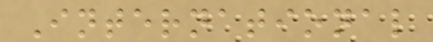International
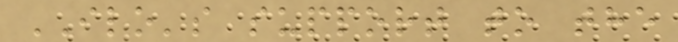ILO's support to the
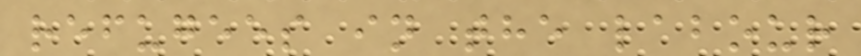refugees in the labour
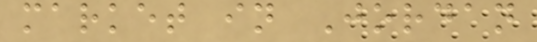market in Jordan
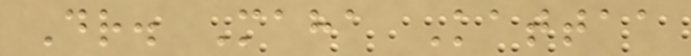Dr. Maha Kattaa
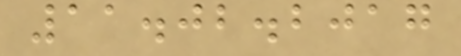11.02.2017
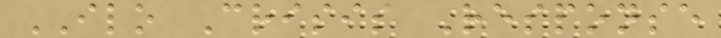ILO Crisis Response
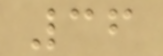36
